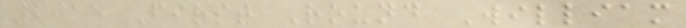2015 First Round William
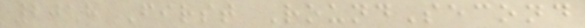2018 First RoundSecond
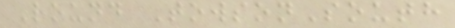Round TowsonSouth
